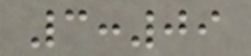3:09
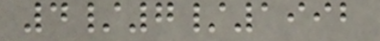4/7/1992
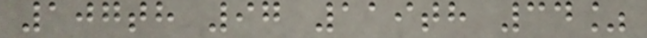107th 97 119th 34%
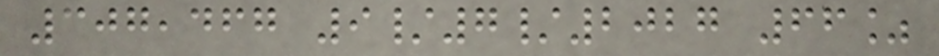307,467 9/7/2027 66%
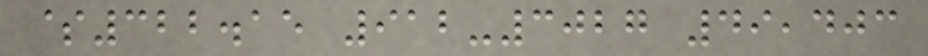$322.15 912-3027 49,403
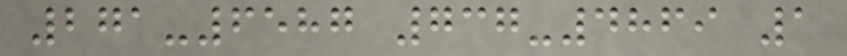271-6587 737-4869 1
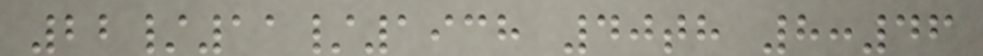22/11/1938 40th 8:46
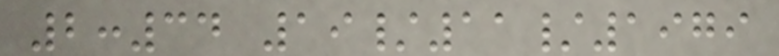2:34 19/11/1979
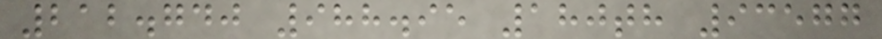212.740 988.95 180th 93577
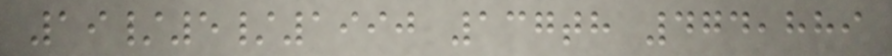19/5/1990 137th 474,889
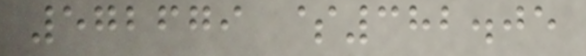572679 $382.05
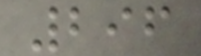296
